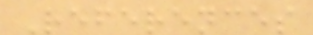References
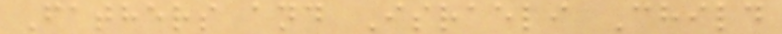Fathers and Israeli Child
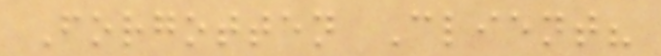Forgotten Client?
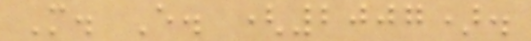M. E. (2007).
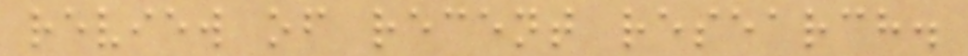review of recent research.
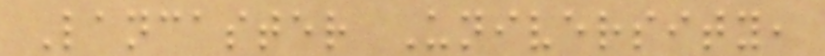Lancaster University,
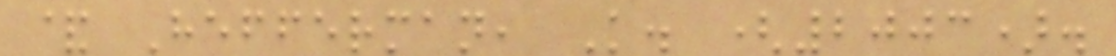& Hefferman, K. (2003).
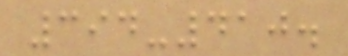394-410.
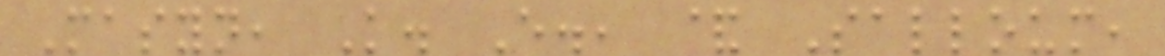Masyn, K. E., & Salloum,
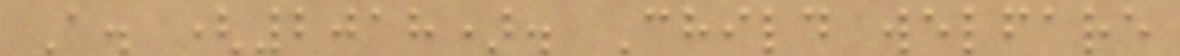A. (2018). Child welfare
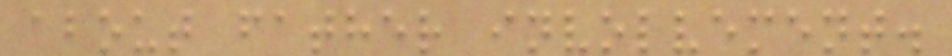about father involvement.
